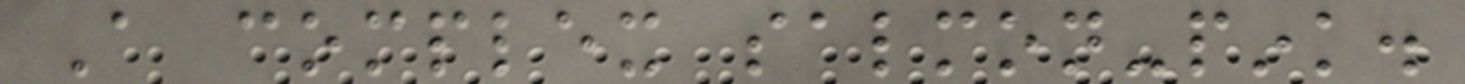A complex salmon-pink.
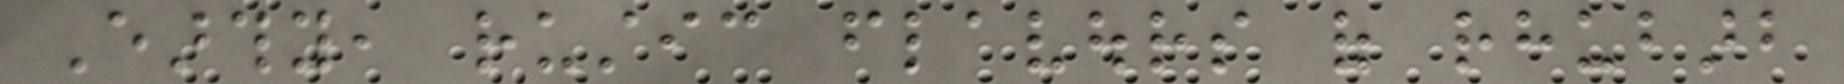Earthy, rustic flavours of rhubarb
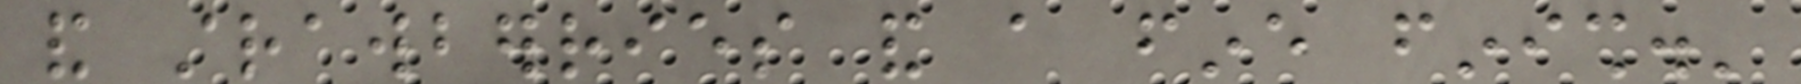and strawberries and a fine finish.'
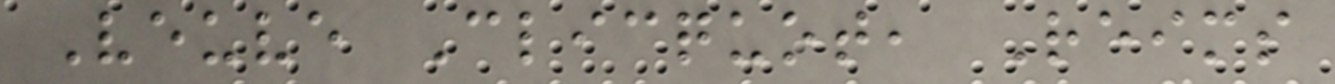Veuve Clicquot, Reims
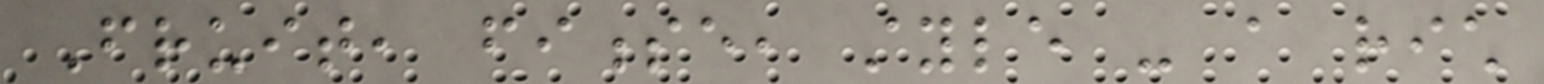Fruit, finesse, style - a rich
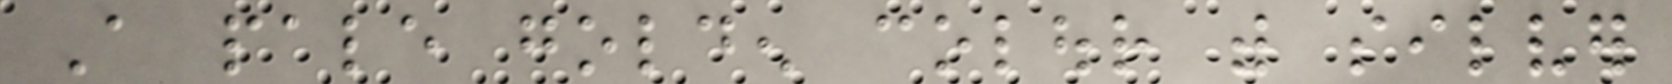A pale golden colour with silver
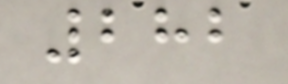282
